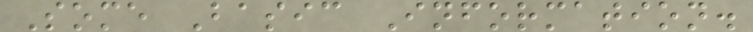Some Basic Information.
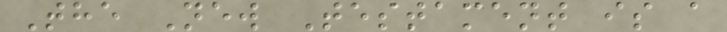The New Testament is a
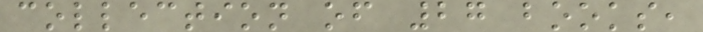collection of 27 books,
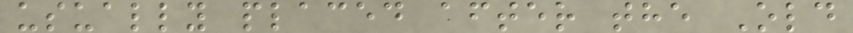usually placed after the Old
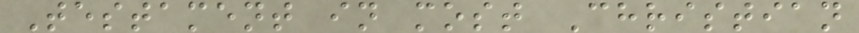Testament in most Christian
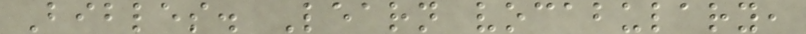Bibles. Learn vocabulary,
